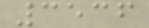3536
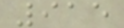915
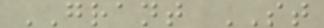GRANT ST
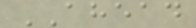AHEAD
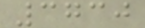3730
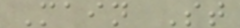Main St
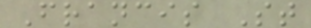Francis St
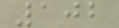102
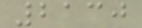2130
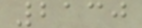2130
